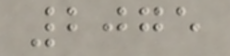2075
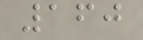160
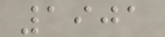1901
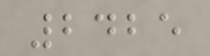2425
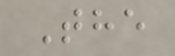The
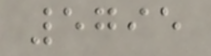5795
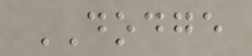DODGE
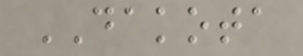DAKOTA
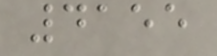4155
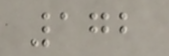172
